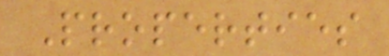Properties
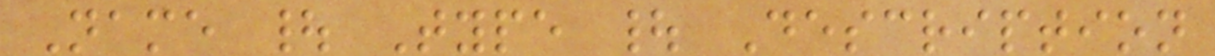Name | Type | Description
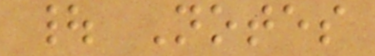| Notes
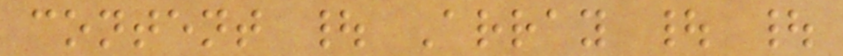content | Array | |
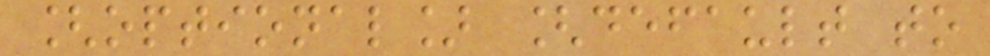[optional] [default to
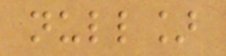null]
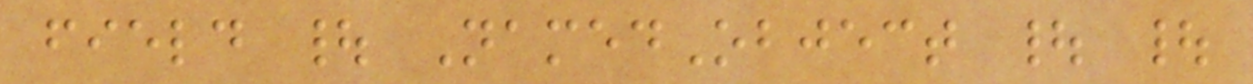field | NamedObject | |
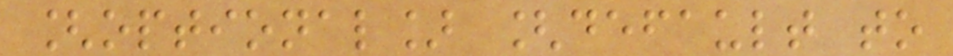[optional] [default to
